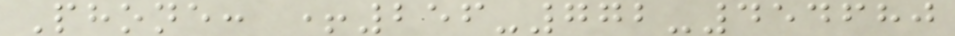Phone: +256-772-454680
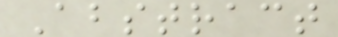Abstract
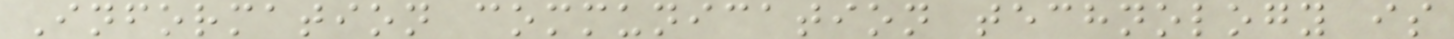Information communication technology is
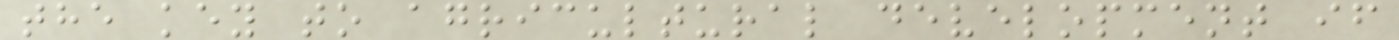the key to agricultural development if
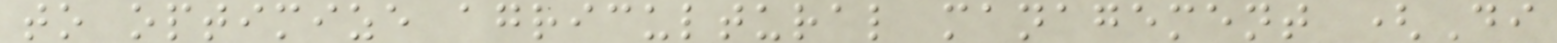to optimize agricultural management (Di
